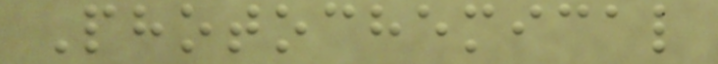Photochemical
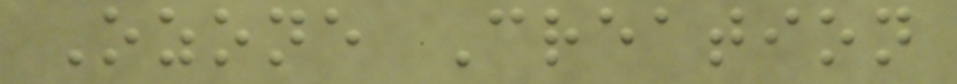Ozone Creation
